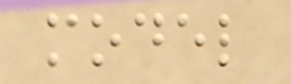model
